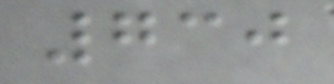730
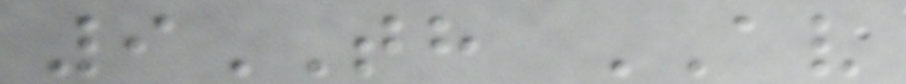9TH AV
